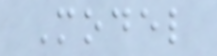Model
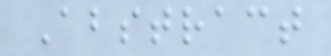Abstract
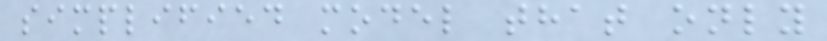simplified model that only
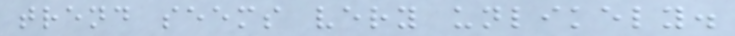trend seems very unlikely.
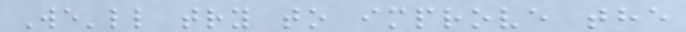We'll try to improve the
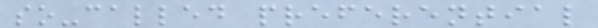so-called preferential
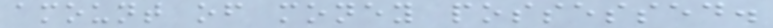amount of money possessed.
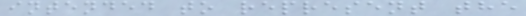intended to represent the
